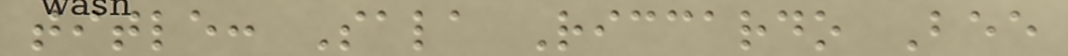title: Sala Riccardo Bee
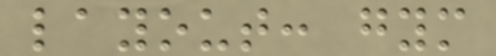layout: gym
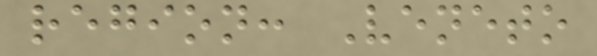region: Veneto
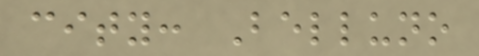city: Belluno
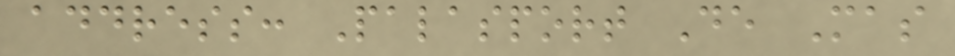address: Palasport De Mas
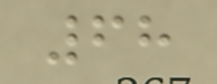68
